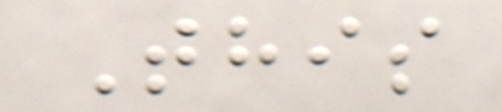This
